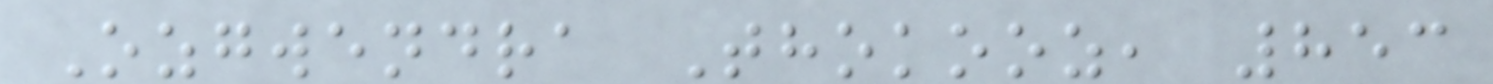Ozgwendra Thokooz, 853
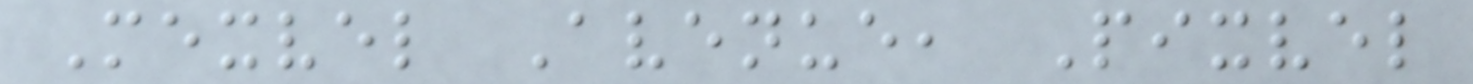Mexvel Avenue, Pixvel
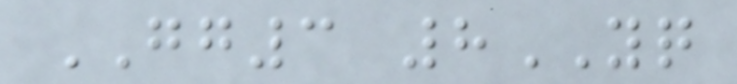GG3 8YQ
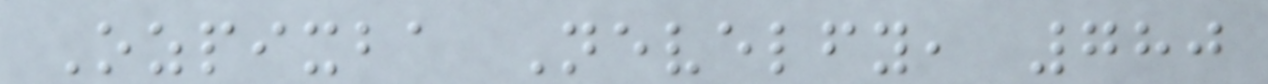Ozpixba Nevelfy, 780
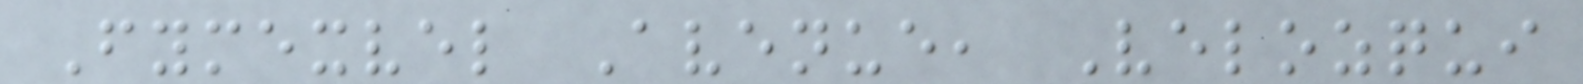Fymexvel Avenue, Velozqui
